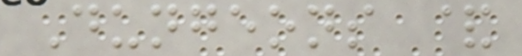Dungeons &
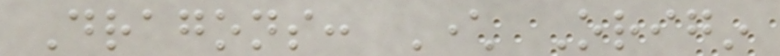Dragons: Character Origin
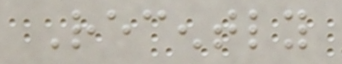Recently
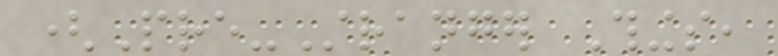(Pre-Stranger Things,
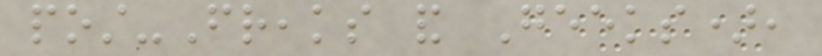post-Freaks and Geeks),
